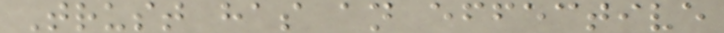Trust has an effective
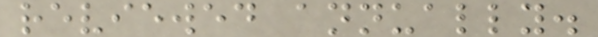reviewed annually.
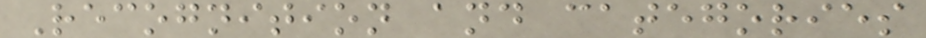Recognition and categories
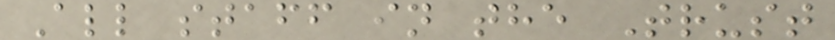All staff in the Trust
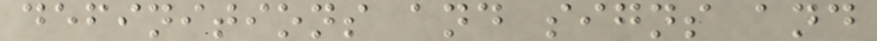definitions and signs and
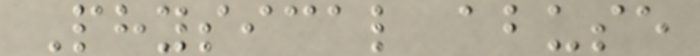Physical abuse
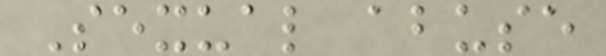Sexual abuse
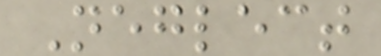Neglect
